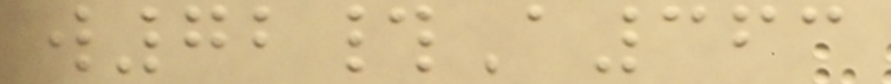w72#A363
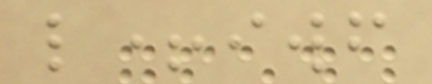l+iwf
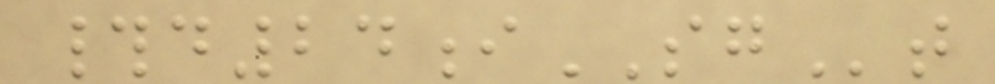#d24iSGt
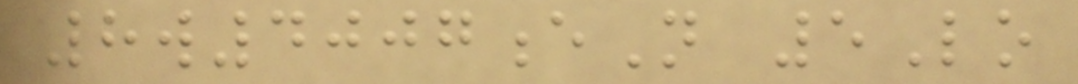8w4007eN 5Lo
